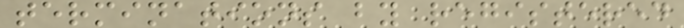terminations by registered
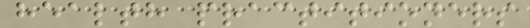health practitioners
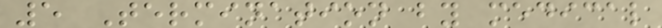5 Termination by medical
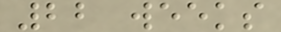22 weeks
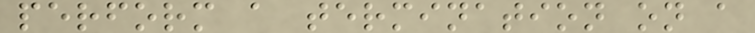perform a termination on a
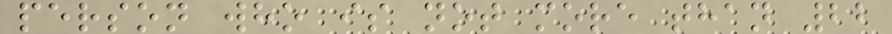person who is not more than 22
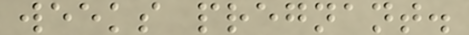weeks pregnant.
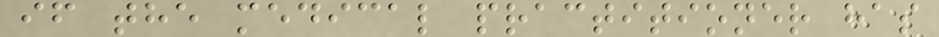if the medical practitioner has
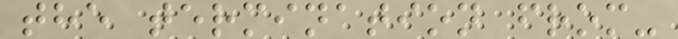the termination from-
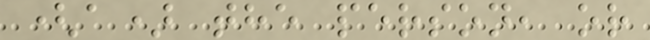(a) the person, or
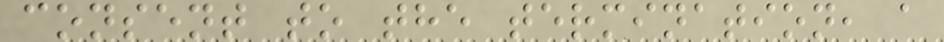consent to the termination, a
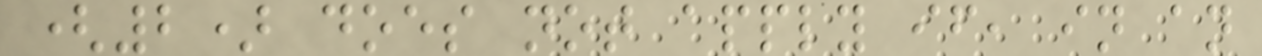(2) does not apply if, in an
